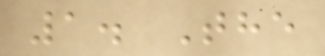1. The
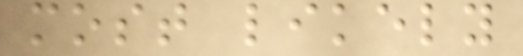most likely
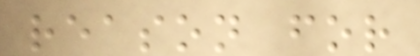reason for
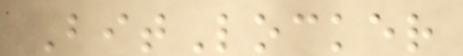BitLocker
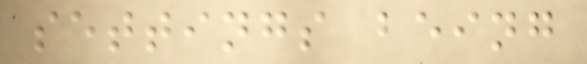settings being
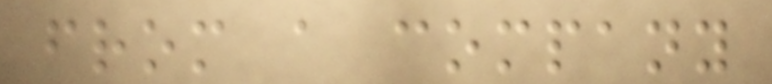from a company
